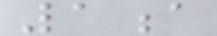1a
